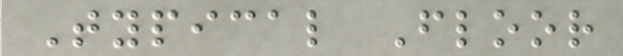Typical Floor
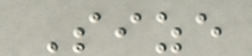Size
